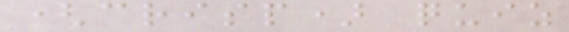(crisp) quiz
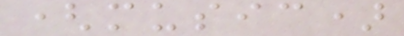(music)
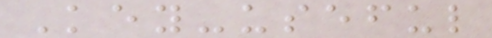Key-useful
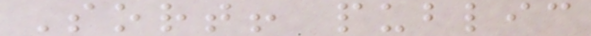Sort! public
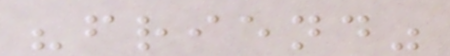"friend"
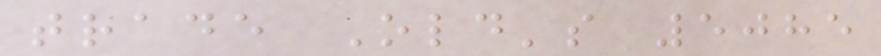trade Old's 5085
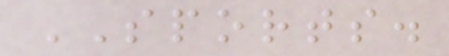SPORTS.
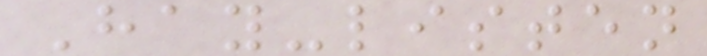Hay-listen
